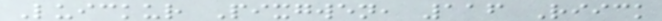Luickur Pixgwen, 116 Riick
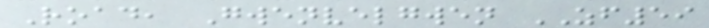Road, Gwenvelgwen ZF59
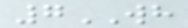7WH
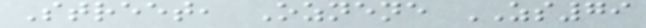Street, Oznene ZS79
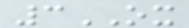3OX
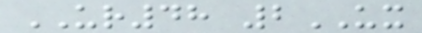UR48 2UX
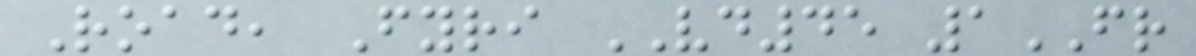Road, Fyri VD45 1FR
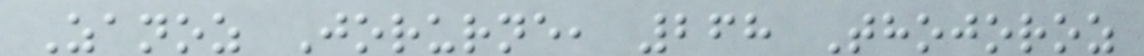Zanoz Jorurne, 268 Thojoroz
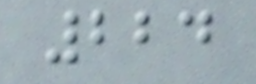224
